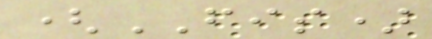(FIS)
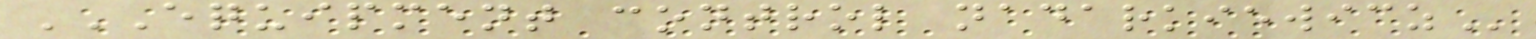EQUIPMENT CONTROL NADARKIEWICZ
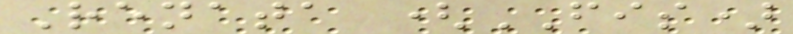Renata (FIS)
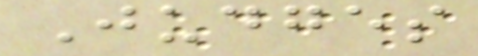Judges
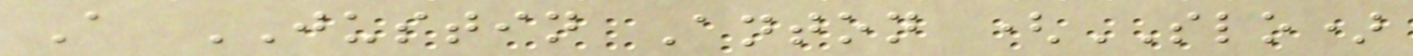A JUSTIN Anton (SLO)
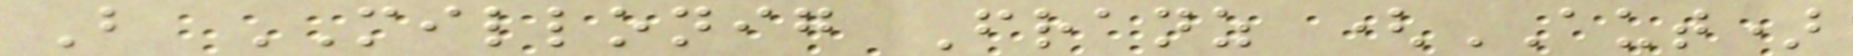B MILLONIG Franz (AUT)
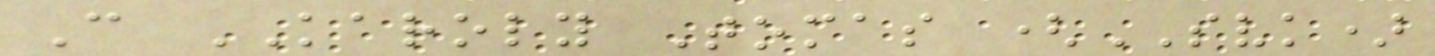C KAROLY Tomas (SVK)
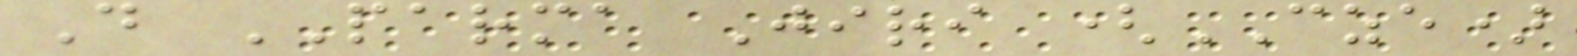D PARMA Jiri (CZE)
